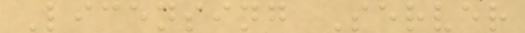Licensing Server
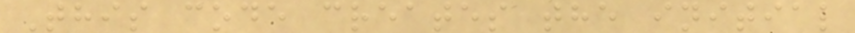This code creates the initial
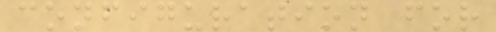configuration for
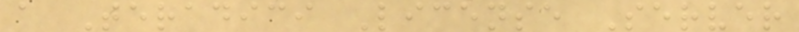a Teradici License Server
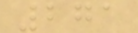271
